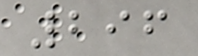296
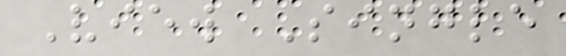View Single
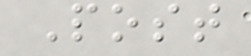Post
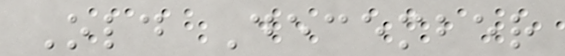Old December
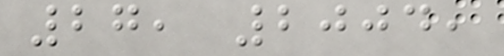27, 2004,
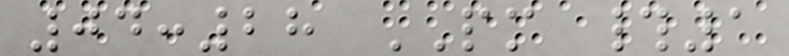04:28 PM #1
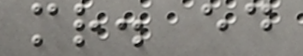mr. ed
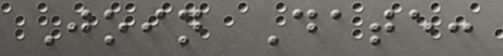Join Date:
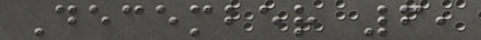December 6,
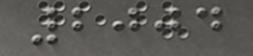2004
